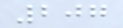207
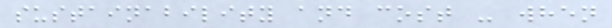sustainability and cost - when
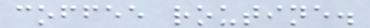coffee routine.
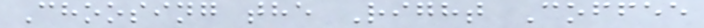Choosing the Right Coffee
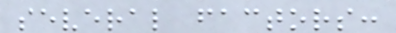several factors:
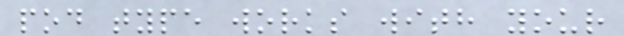pod type works with your
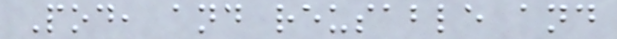Pod, and reusable and
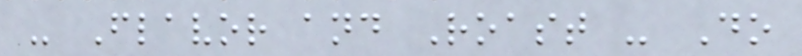- Flavor and Roast - Do
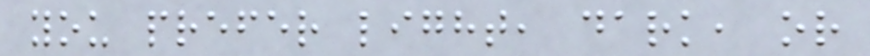you prefer light, dark, or
